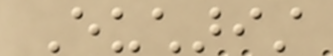Eucharist
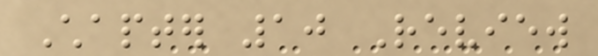Chapter 10 Review
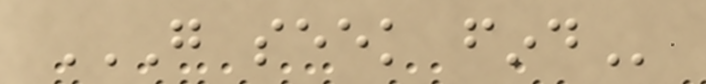GO SEEK FIND
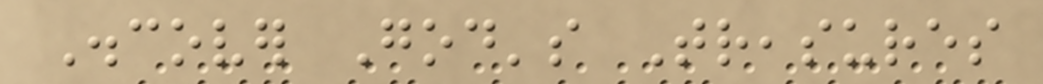Discover God's Treasures
